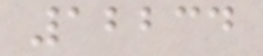12234
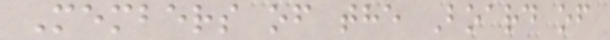Members of the Board of
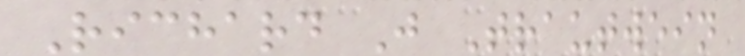Richard J Trautwein
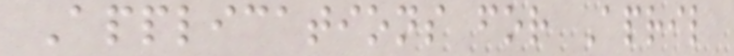Applications for April
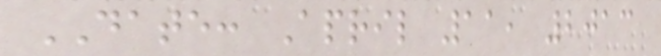DATE: April 11, 2013
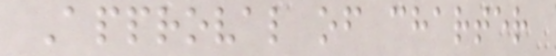Approval of charter
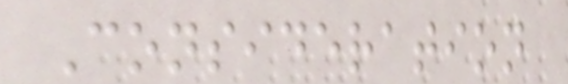Consideration
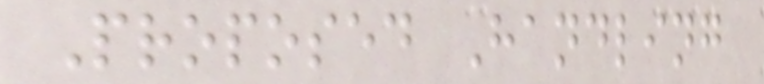Proposed Handling
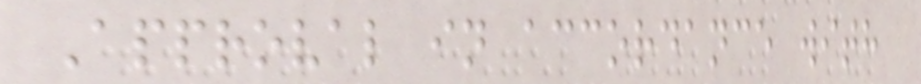Approval in accordance with
